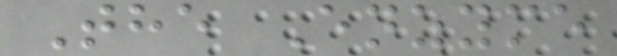The Enzyme
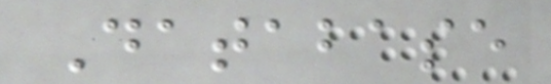Database
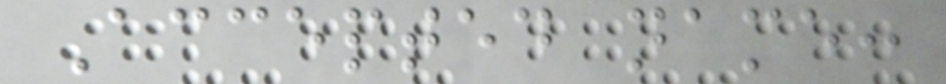Accepted name:
